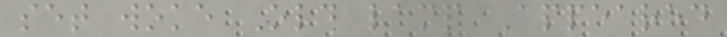set woke Old lamp Appeared
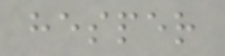hesper
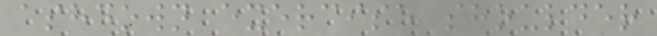ashdown exercise shoulder
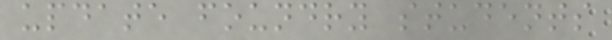update foundry students
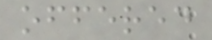offered
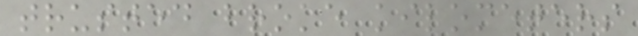trusted broke kilometers
